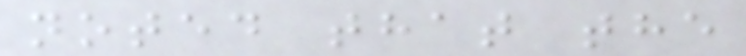noted that the
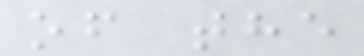of the
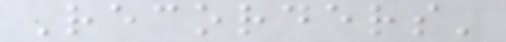Recorders'
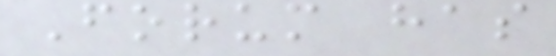Forum has
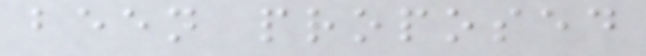been proposed
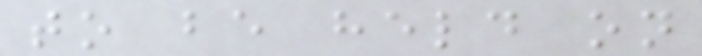to be held on
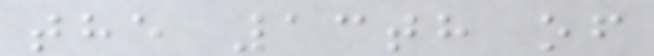the 13th of
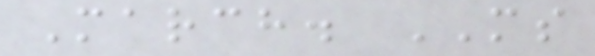March. MS
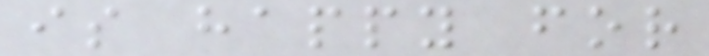is happy for
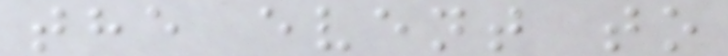the event to
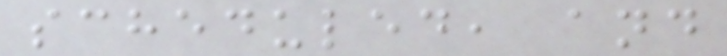scheduled, and
